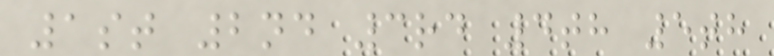1st 2nd 3rd 4th 5th
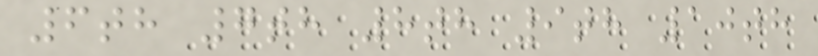6th 7th 8th 9th 10th
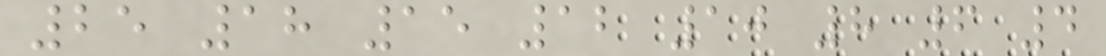25 18 15 12 10 8 6 4
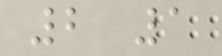2 1
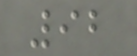92
